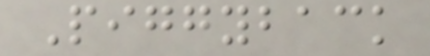Piggyback
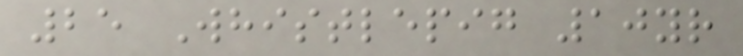25 Whistlepig 10yr
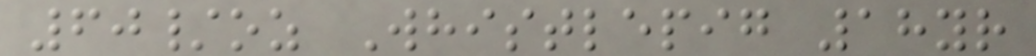60/oz Whistlepig 18yr
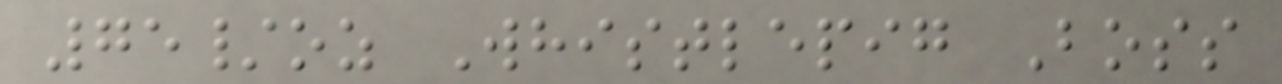75/oz Whistlepig Boss
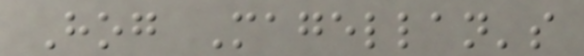Hog Magellan's
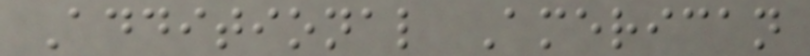Additional American
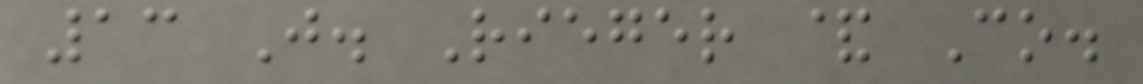13 J. Rieger & Co.
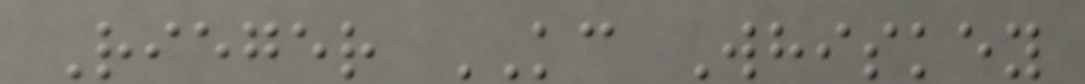Rieger KC Whiskey
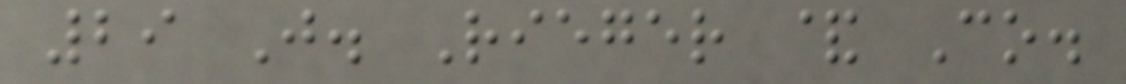29 J. Rieger & Co.
